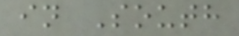in South
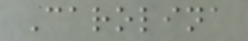Carolina
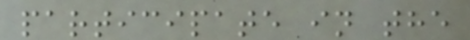participate in the
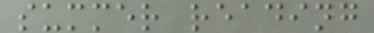summer reading
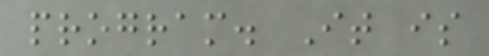program. It is
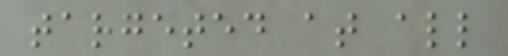targeted at all
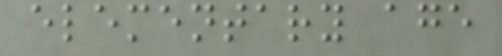elementary age
